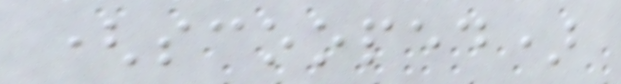(scooped)
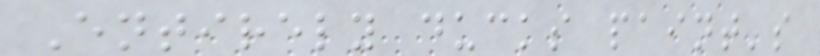Entirely ducks paint's
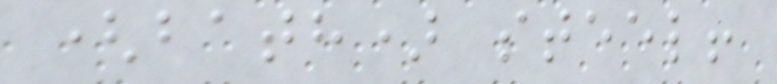(bath) steel!
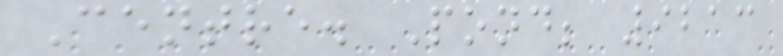Centre. Pond; 9213
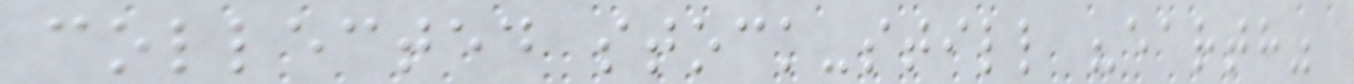collected stock-still "earth"
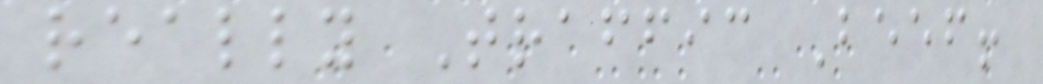really Traffic Beef!
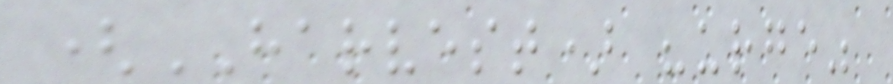(HARVEST) "urge"
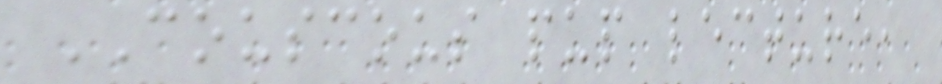COUSCOUS pup lecture,
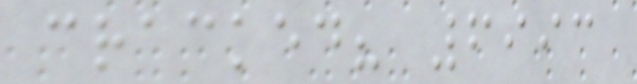cracked? 6993
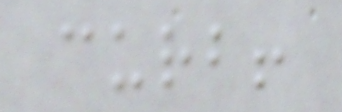curb!
